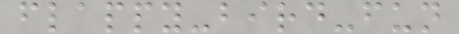flappy-bird-fun
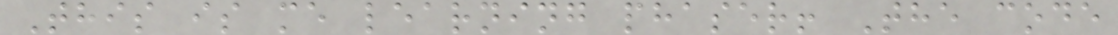This is me learning phaser! The code
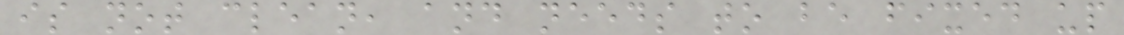is not clean, and needs to be fixed up
